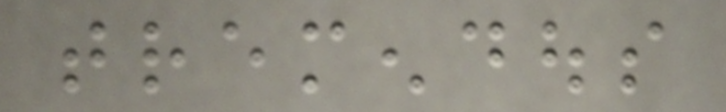tremendous
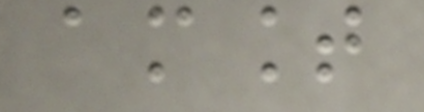amount
